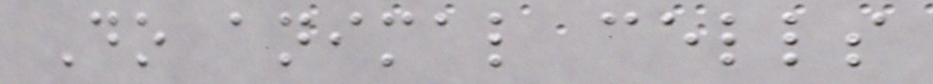Do animal cells
